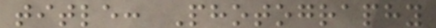title: Photography
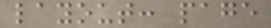layout: page
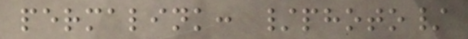permalink: /photo/
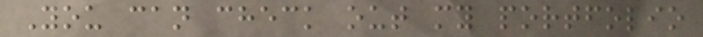You can check out my portfolio
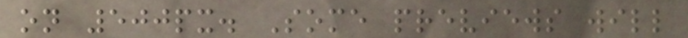on 500px. Some previews will
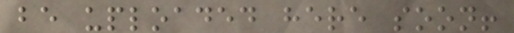be uploaded here soon!
